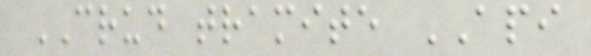CRUD tramite API
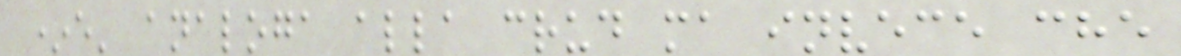*e' analoga alla crud ma invece che
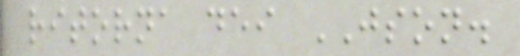ritorna dei JSON.
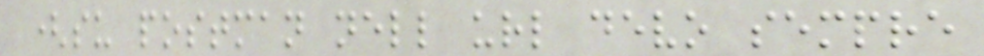(su postman nell url devo sempre
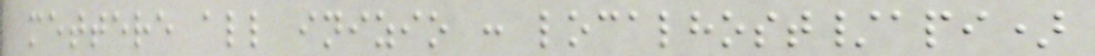mettere all inizio : localhost/api)
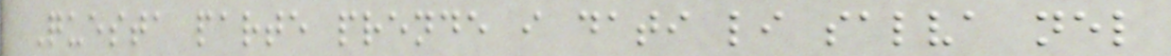Questa parte prende i dati li salva nel
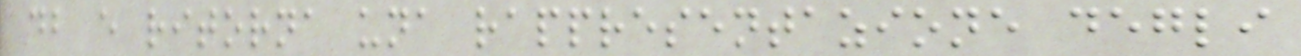db e ritorna una rappresentazione degli
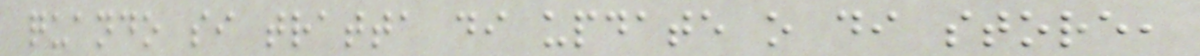quando si tratta di update o di store,
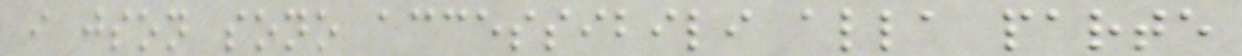i json sono accessibili alla parte
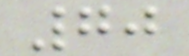70
